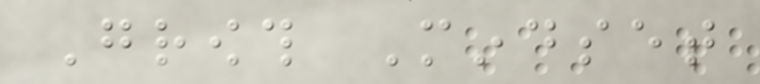Growth Mindset
